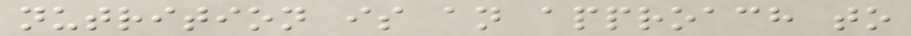nutrition is an approach to
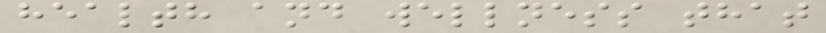health and wellness that
